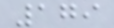179
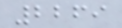2269
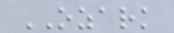OZARK
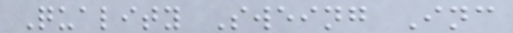Quality Sweing Inc
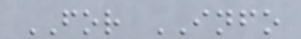FOR INFO
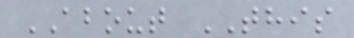ABOUT THIS
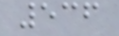536
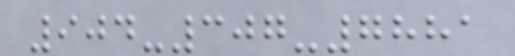904-307-7881
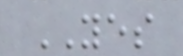YES
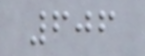606
